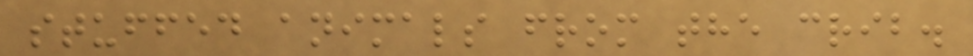stuffed animals from the crib.
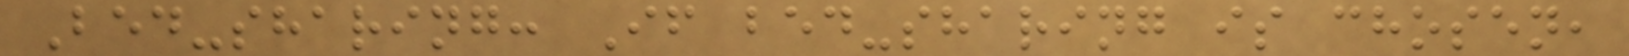Bed-sharing: If bed-sharing is chosen,
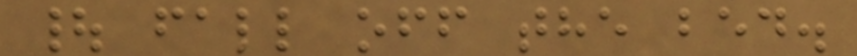| fall off the bed.
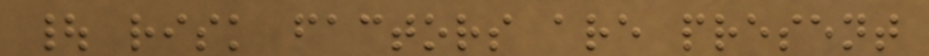| risk factors are present
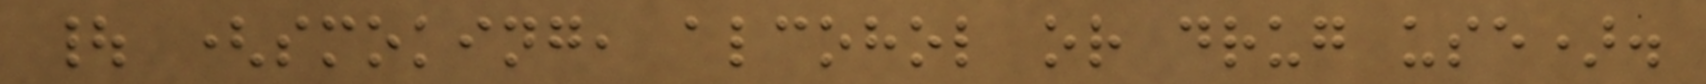| (smoking, alcohol or drug use).
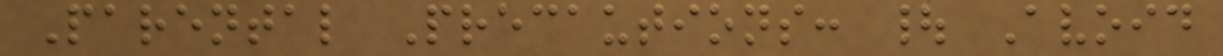Parental Precautions: | Avoid
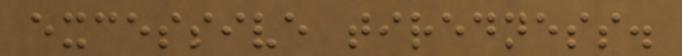excessive tiredness.
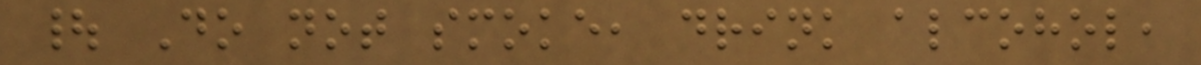| Do not smoke, drink alcohol,
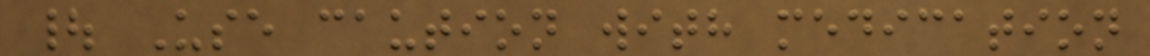| Use caution with medication
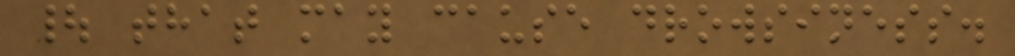| that may cause drowsiness.
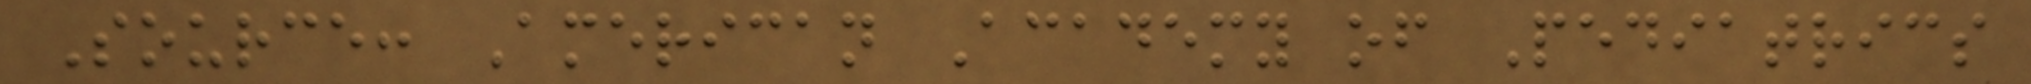Source: American Academy of Pediatrics
